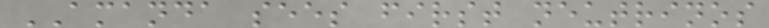AMANDA sees first neutrinos
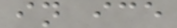in ice
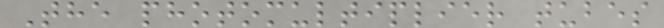The photomultiplier tubes
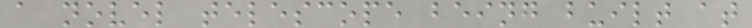a novel telescope being built at
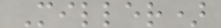Miller)
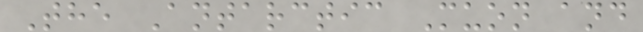The Antarctic Muon and
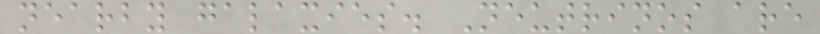nearby galaxies. Neutrinos are
